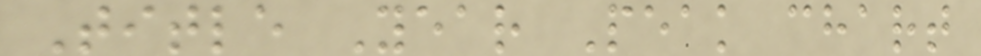Title Year Peak chart
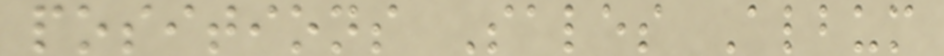positions Sales Album
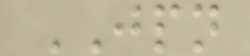JPN
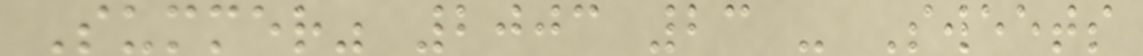Summer" 2003 23 - Sweets
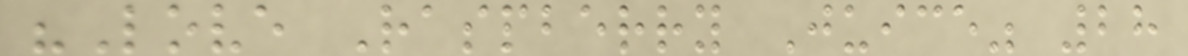"Love Raspberry Juice" 28
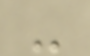-
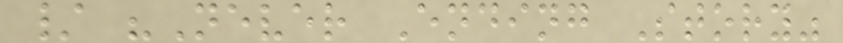/ "Never Ending Story"
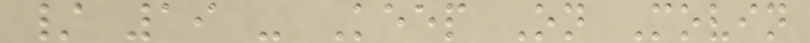/ 19 - Keep On Movin
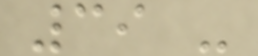39 -
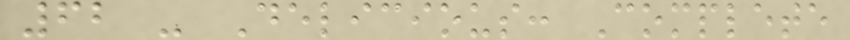62 - Delicious: Complete
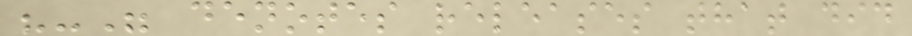"-" denotes releases that did
